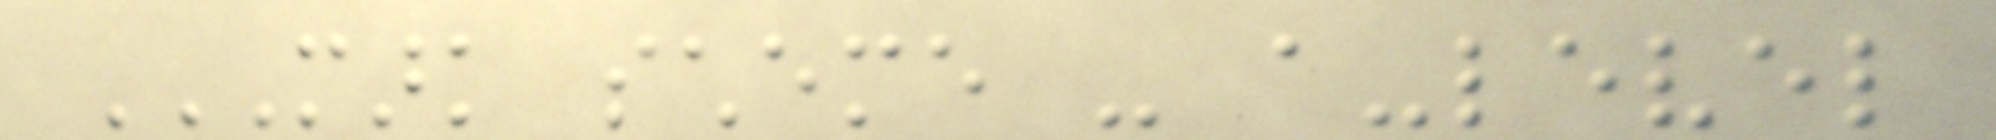MARK SCHEME - A-LEVEL
